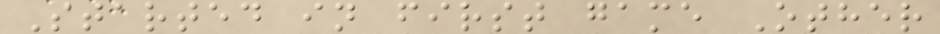Started in first game Other
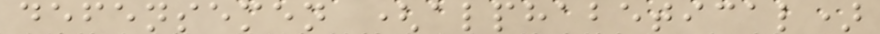defensemen (alphabetical)
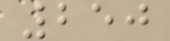250
